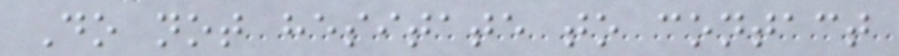Do not hesitate to contact
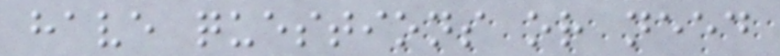have questions or need
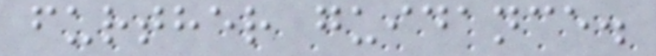further guidance.
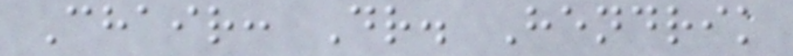Chair: Dr. Hendrik
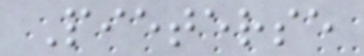Pieterse
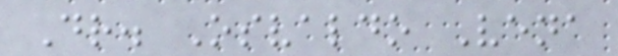Dr. Osvaldo Vena
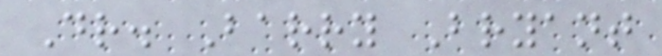Dr. Barry Bryant
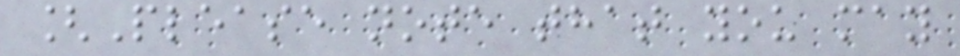[Please note that you may
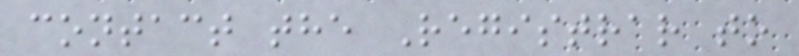contact the Registrar to
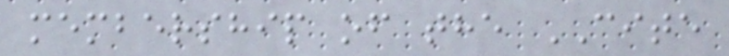membership of the CITE
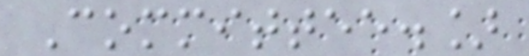Committee.]
